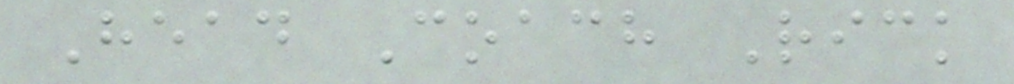Head Coach Rick
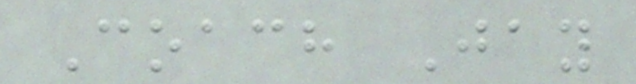Coach Jay
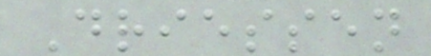Driessen
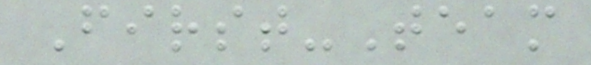First-Team
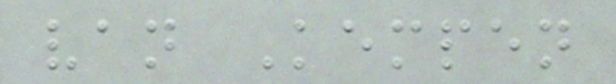van Kempen
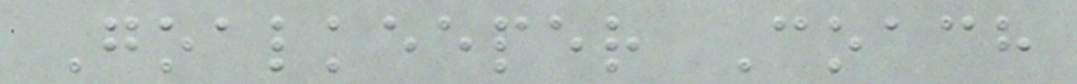Goalkeeper Coach
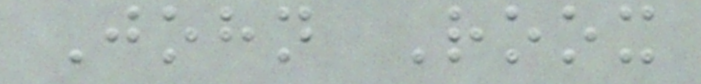John Roox
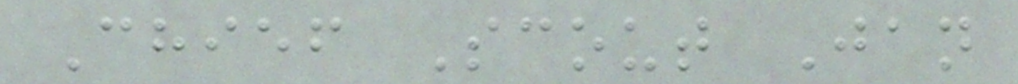Chief Scout Jan
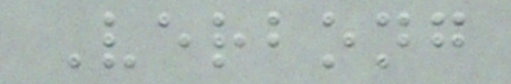Verbong
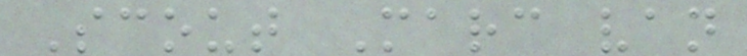Scout Marc van
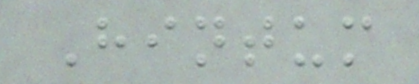Hintum
